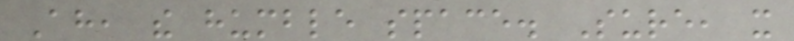Ah, the humble space. Sure, it
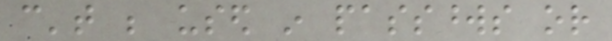can't be used in passwords or
